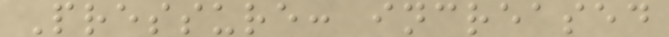Pressure: increased
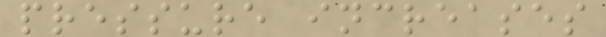pressure increases
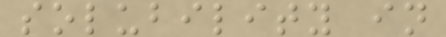solubility in
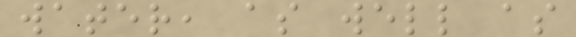water, as well as
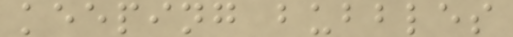keeping bubbles
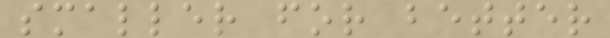smaller for better
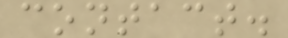contact.
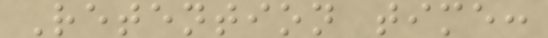Retention time:
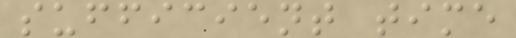sufficient time
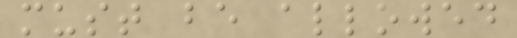must be allowed
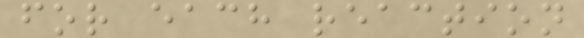for each reaction
